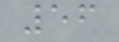56
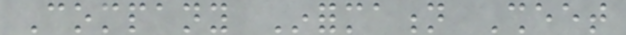Company Information Sheet
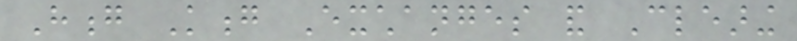Hong Kong Exchanges and Clearing
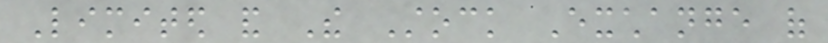Limited and The Stock Exchange of
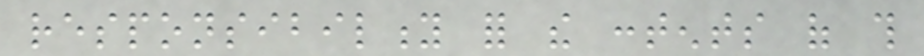responsibility for the contents of this
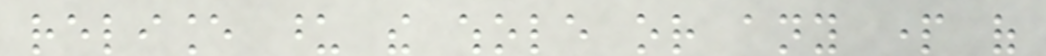reliance upon the whole or any part of
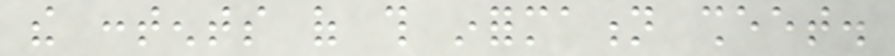the contents of this information sheet.
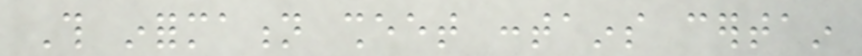This information sheet contains certain
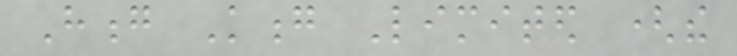Hong Kong Limited (the
